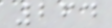264
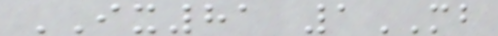IX81 1MB
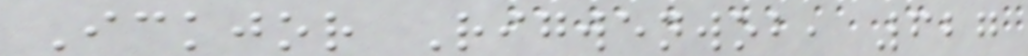Ickjor Rigwenwob, 627
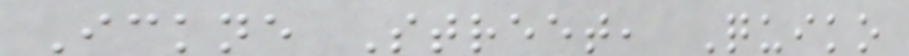Ickne Street, Quiko
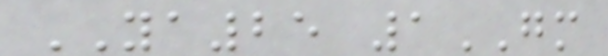YA25 1GM
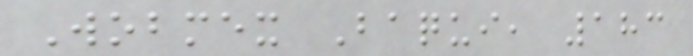Wobmex Baqui, 183
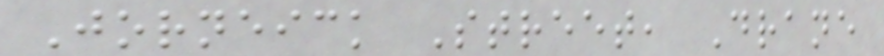Jorneick Street, Drane
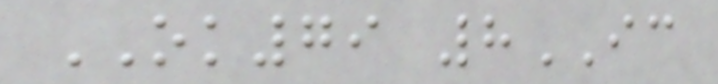OK79 8IC
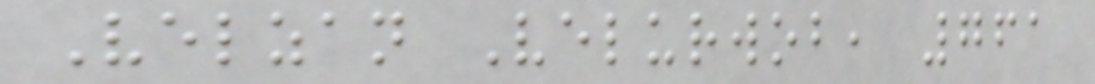Velzan Velurwob, 761
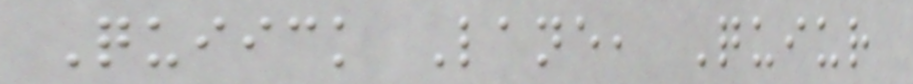Quiick Lane, Quiur
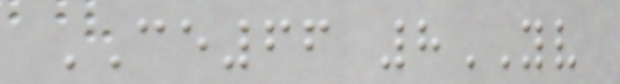CE66 8YV
